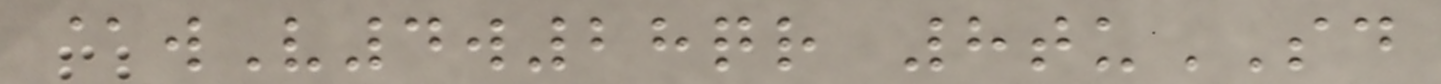@wV4w28qr 8tuSD
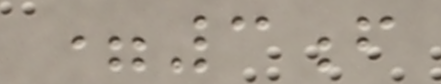=3f
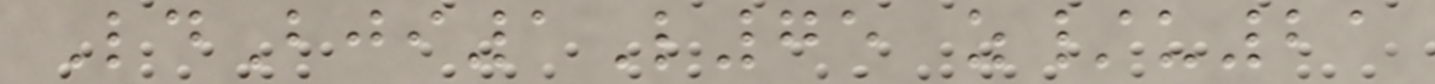LdBji1L75 z/u21
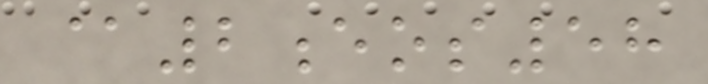@2eos58
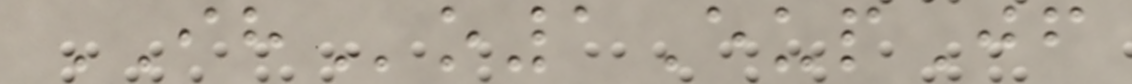IHo1EupJf
